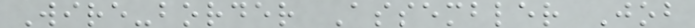Wire-border Assembler Job
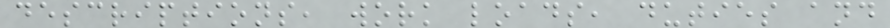descriptions, work loads, duties and
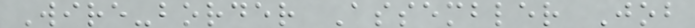Wire-border Assembler Job
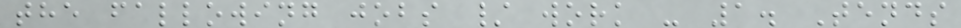the fallowing jobs / work - 1. Tends
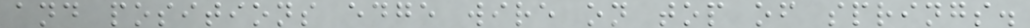and positions edge wire on top of springs.
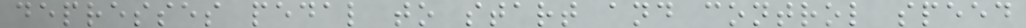depresses pedal to start and control speed
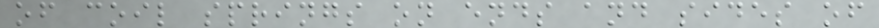of coil springs on ends and sides of
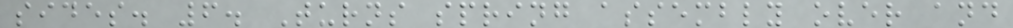sides. 6. Turns spring assembly over and
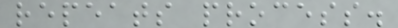repeats process.
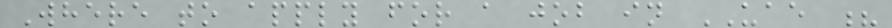Where to apply for a job in UAE ?
